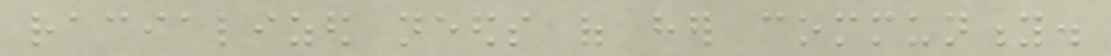racialized needs of her community.
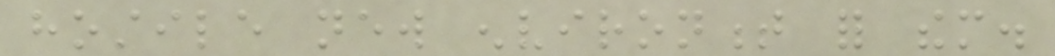hostile new environment for them.
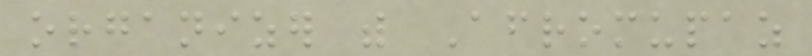organizer with Afromupaz
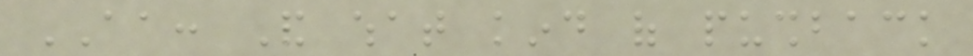AA: And what kind of pushback
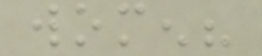women?
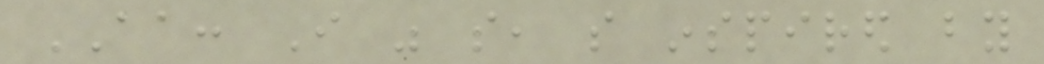AA: I was so, so inspired by
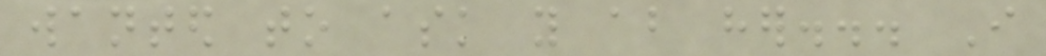wanted to ask you about her... I
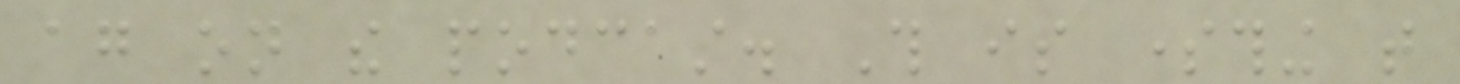again on the podcast. This is something that
